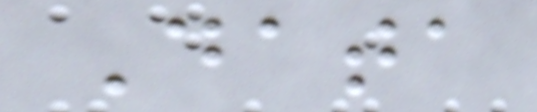Data
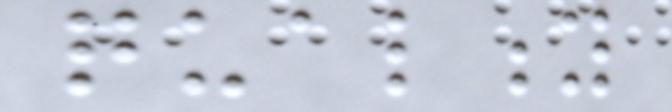quality
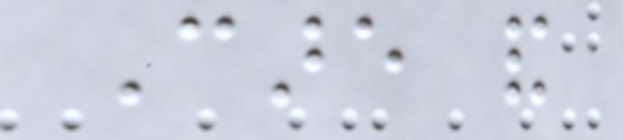Care and
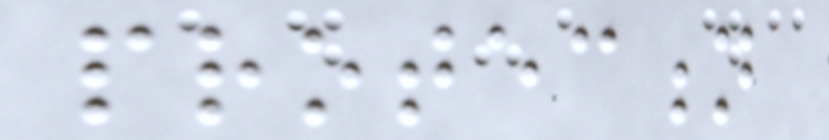protection
